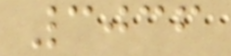3036
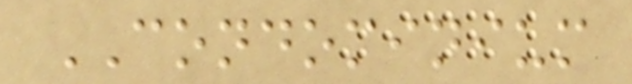CONDOMINIUM
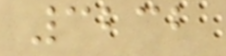3232
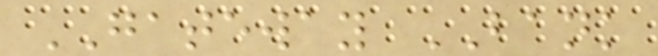GATEWAY BANK
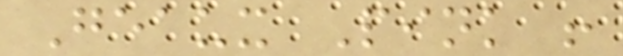Geaux Pink !
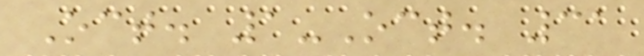Oct. 1-Oct. 31
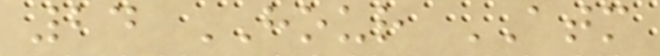24 HOUR ATM
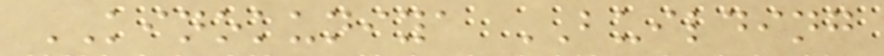KINOKUNIYA BUILDING
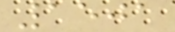1501
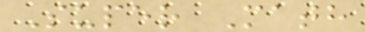Super Math
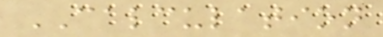CALCULATION
